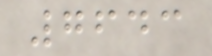7643
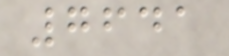7641
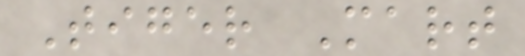Tiger Mart
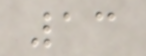13
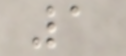1
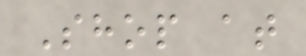Shop at
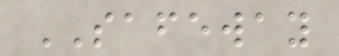SAFEWAY
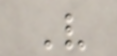V
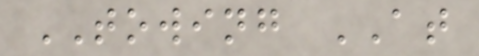TOWING AT
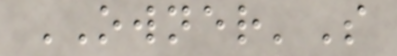OWNER'S
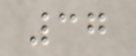37
